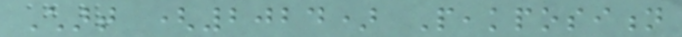Chart (2024) Peakposition
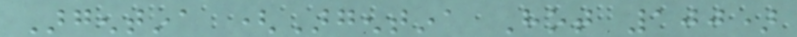Argentina (Argentina Hot 100)
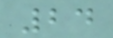24
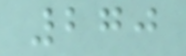270
